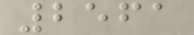2561
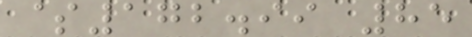$172.99 85
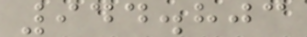944.803
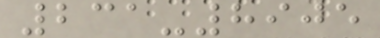231-8905
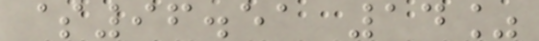$96.51 14%
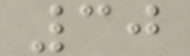30
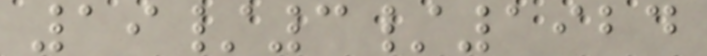19/3/1924
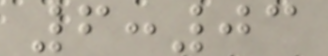6:03
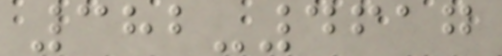382-4617
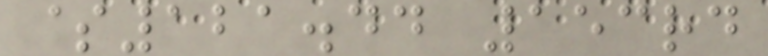$121.44 153rd
